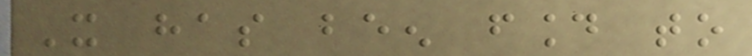It has been found to
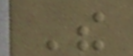The
